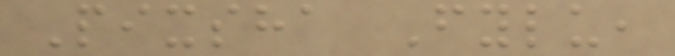Pixsha Fylu,
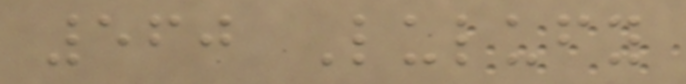560 Lulufy
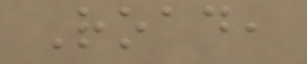Road,
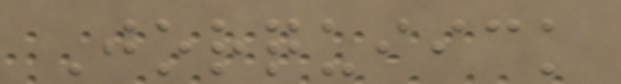Jorquiick
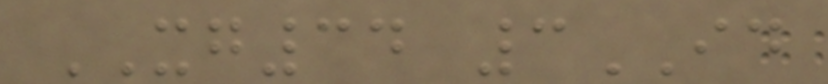XG34 3ID
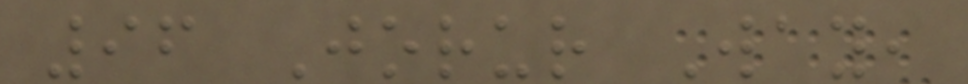96 Jorur Way,
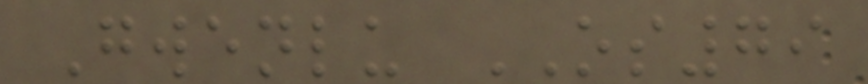Gwenlu OS79
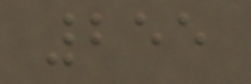255
